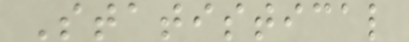Statistical
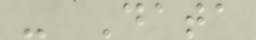- Data
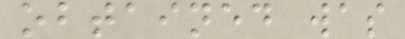obtained was
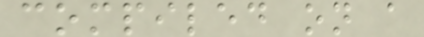compiled on a
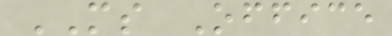MS Office
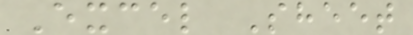Excel Sheet
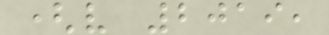(v 2019,
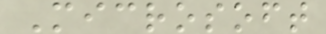Microsoft
